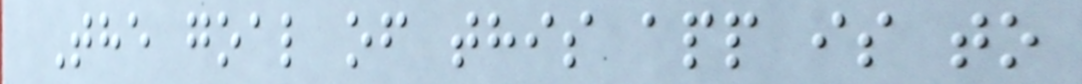The goal of this app is to
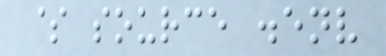$ source .env
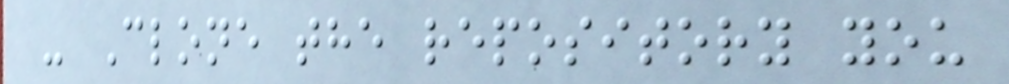- Clone the repository you
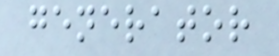generator
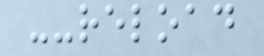--reload
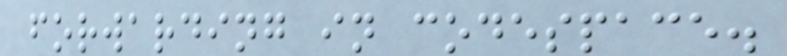forwarding in codespace.
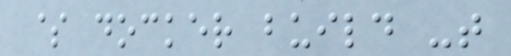$ docker build -t
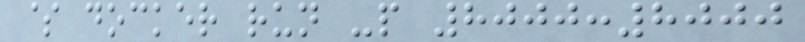$ docker run -p 8000:8000
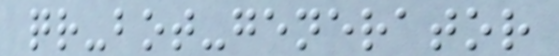qr-bot-generator
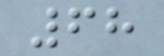68
